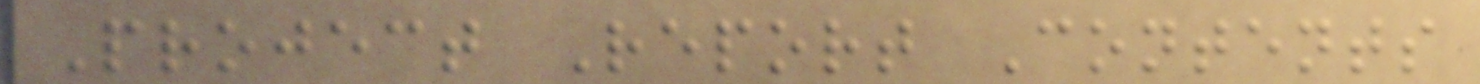Project Report Contents
